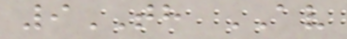9TH AV
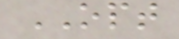OPT
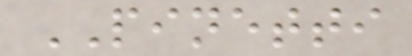PINETTI
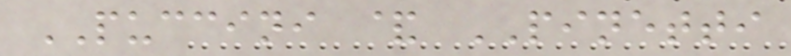PUCCINI & PINETTI
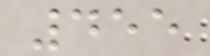455
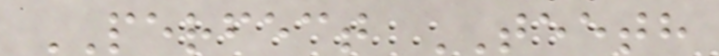PERFECT TEETH
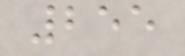255
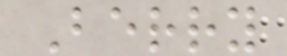Berry
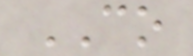CO
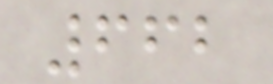662
